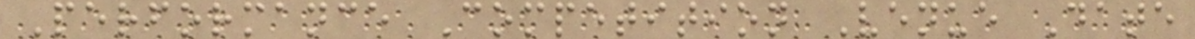Performance Competition Venue Date
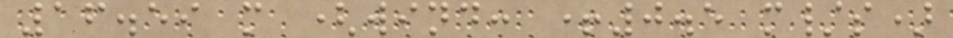16.59 m (wind: +0.5 m/s)
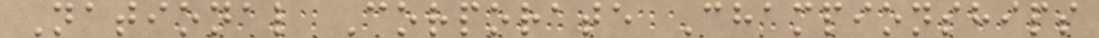National Corporate Championships
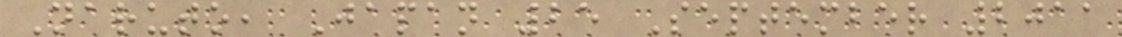Naruto, Japan 25 September 2011
